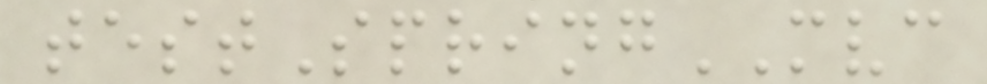testSpringMVC
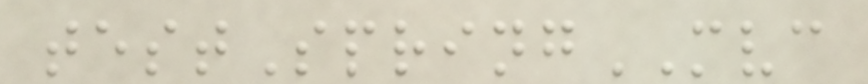testSpringMVC
